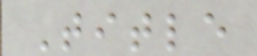Title
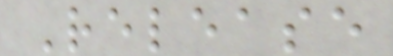Release
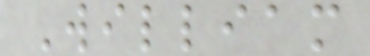William
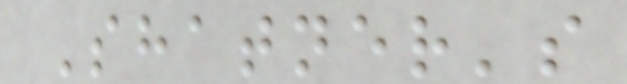Shatner's
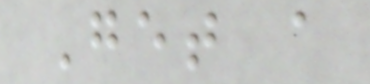Get a
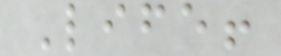Life!
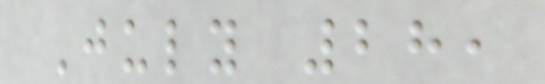July 28,
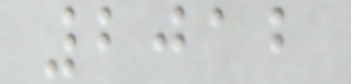2012
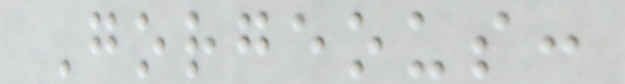Gorgeous:
